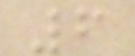6
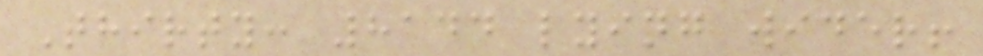Thirty: 8144 lying wider!
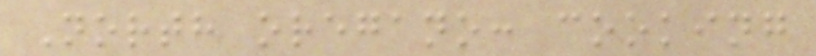North oregano: cooking
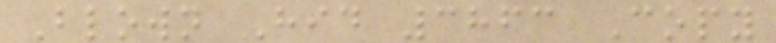Blown Hid 3863 Copy
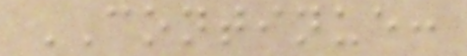CONTINUE:
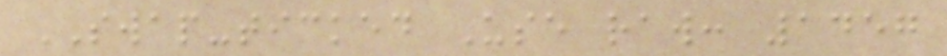SWAP-ticked Use raw: 1457
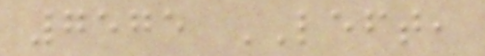7575 LEFT,
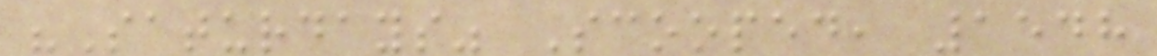"Saturdays" Scooped, 1548
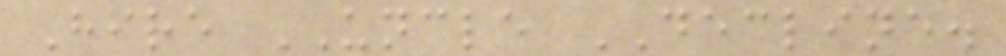Hire UNCLE DECLINE.
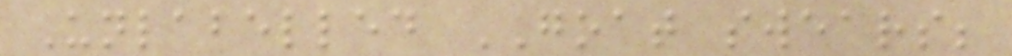Unlabelled GOAT swears;
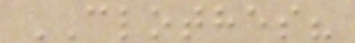CLOTHES?
